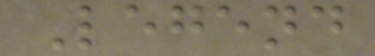Legend
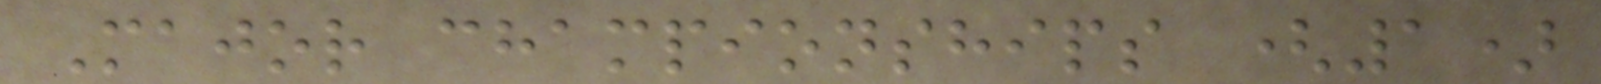Major championships (1)
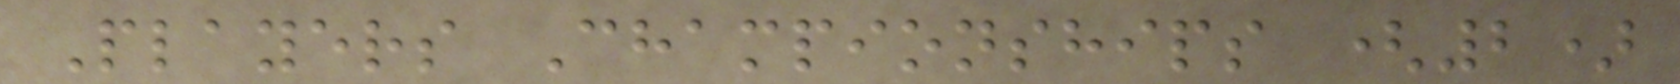Players Championships (2)
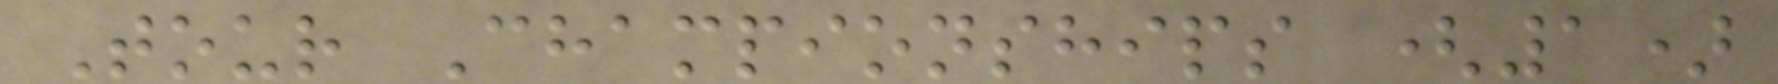Tour Championships (1)
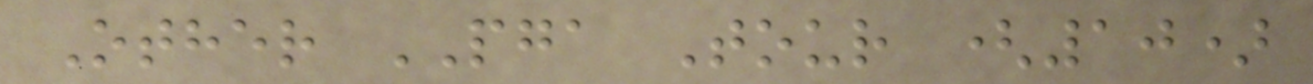Other PGA Tour (10)
